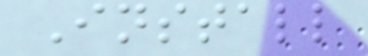Install
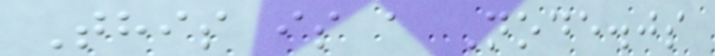This is a Node.js
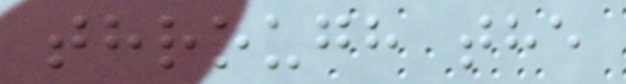through the
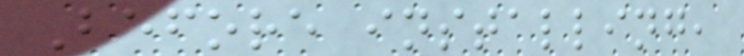Before installing,
